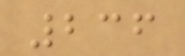236
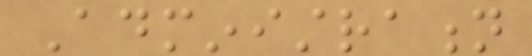Administration
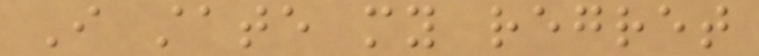I state my regret
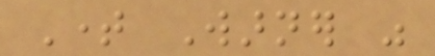Time Warner was
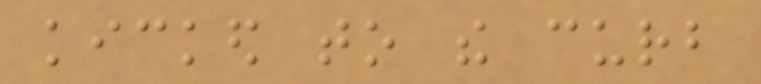kicked to the curb
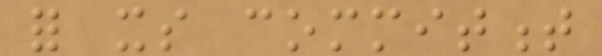for its commitment
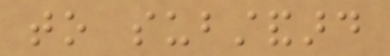to substandard
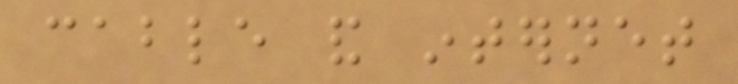cable and internet
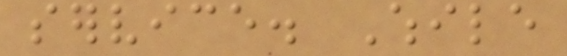service. While
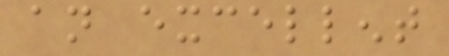an excellent
